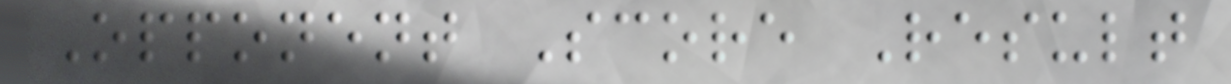Opponent Score Result
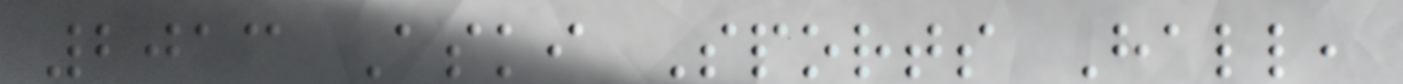2013 Aski Sports Hall,
